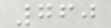760
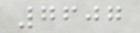7607
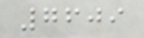7609
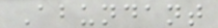Abundant
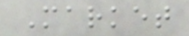Market
